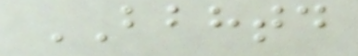BBHTD
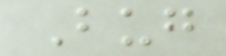Bug
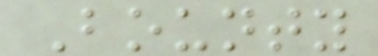Bounty
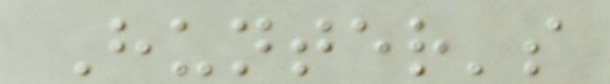Hunter's
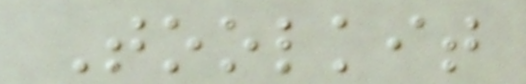Toolkit
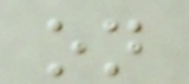on
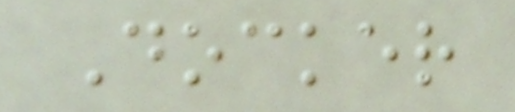Docker
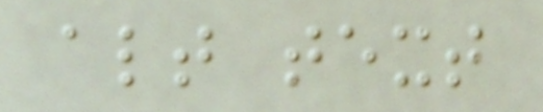alt text
